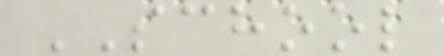SCHOOL
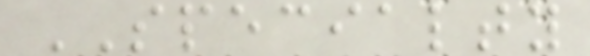SPECIALTY
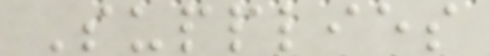Supplies
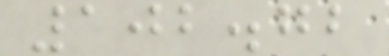102.72
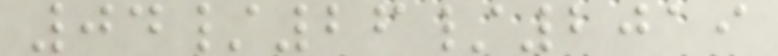04/26/2019
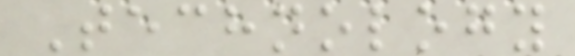Technology
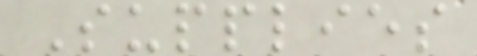Supplies
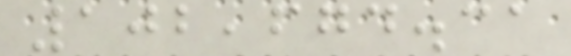102,674.31
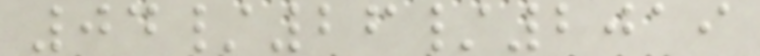04/26/2019
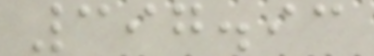397.93
